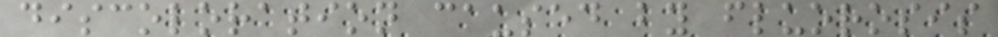discoloration caused by fluorosis
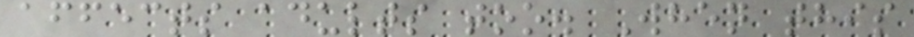affects adults too. When this
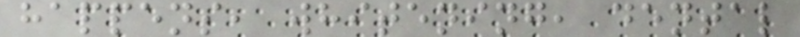happens, whitening, dental
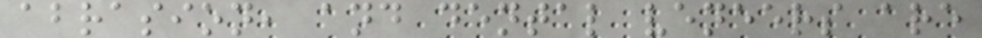abrasion, and dental veneers are
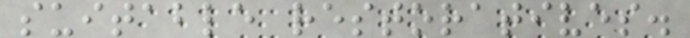suitable restoratives.
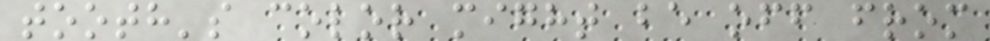tooth's color might be off from
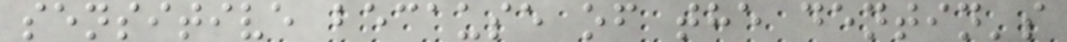sensitive because of the dentin's
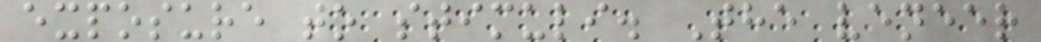exposure to stimuli. The veneer
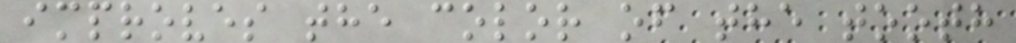improves the color of the tooth
